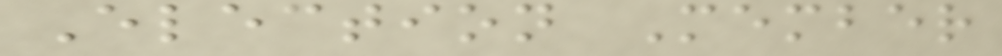Election Member
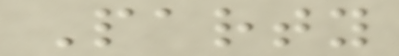Party
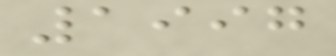1997
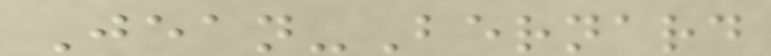Jean-Bernard
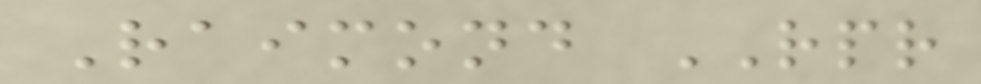Raimond RPR
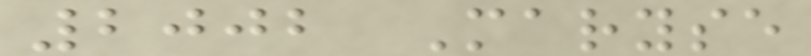2002 Maryse
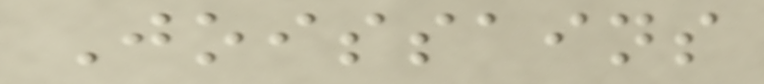Joissains
